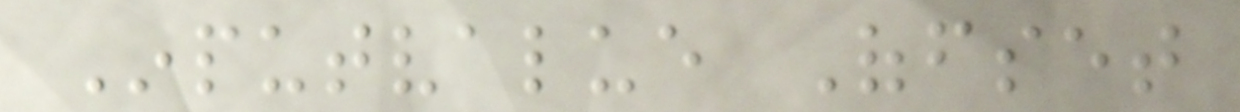Inputvalue Offset
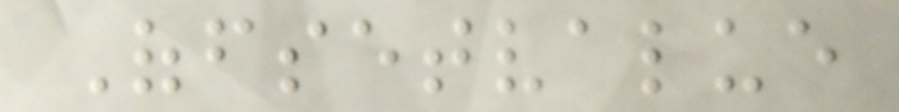Offsetvalue
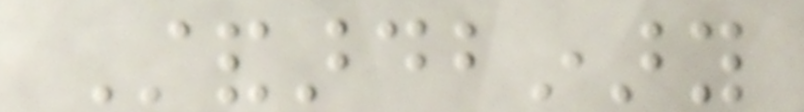Standardbinary
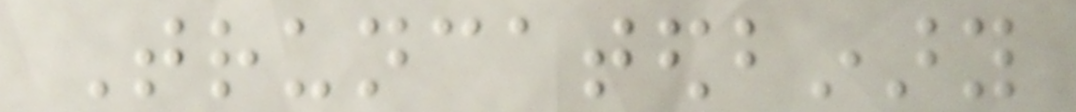Truncatedbinary
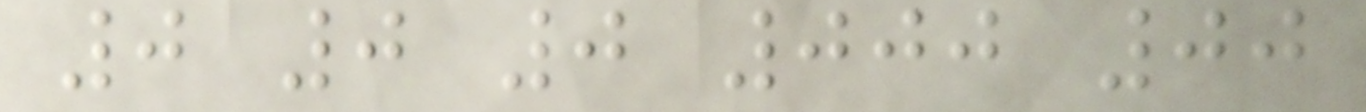0 0 0 000 00
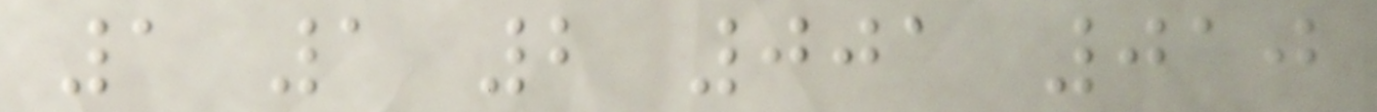1 1 2 001 010
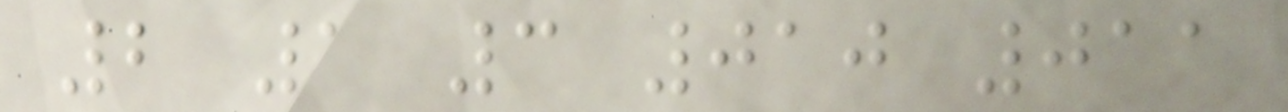2 1 3 010 011
